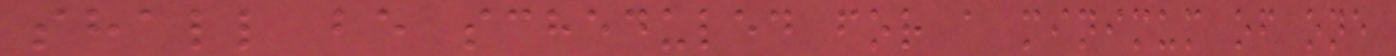shall be scheduled for a minimum of one
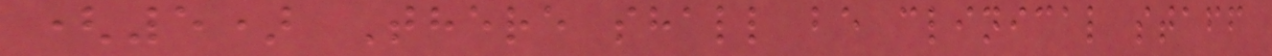(5) There shall be clinical staff
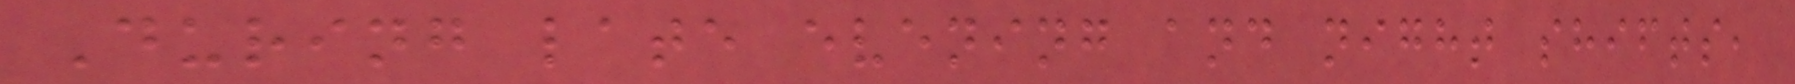During late evening and night shifts,
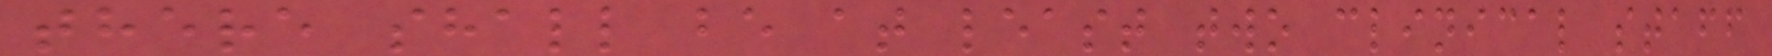there shall be at least two clinical staff
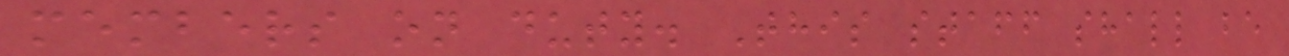members on duty. This staff shall be
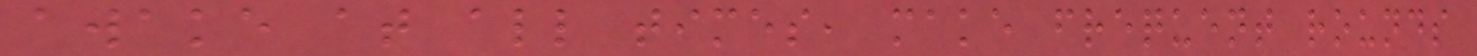awake at all times, make frequent rounds
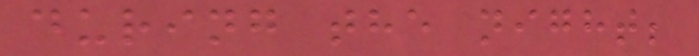during the night;
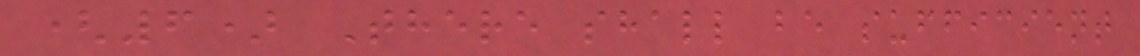(6) There shall be sufficient
